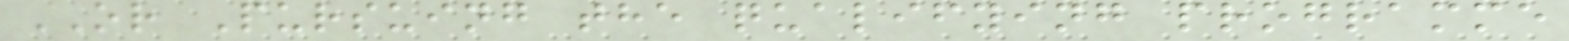OR Pursuing the qualifying programme
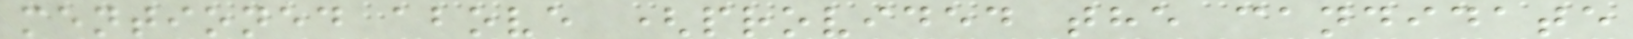mentioned above (provided the candidate
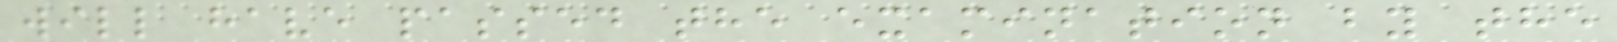will have passed the examination by the
